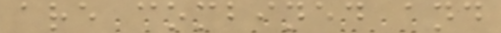are combined and
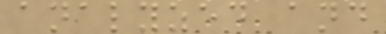analyzed and
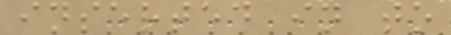inserted in to
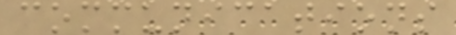communications
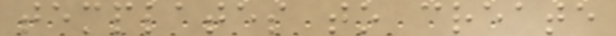templates to create
